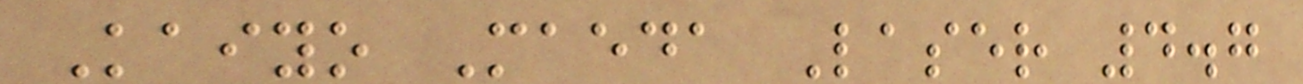Kaiyo Maeda Laser 4.7
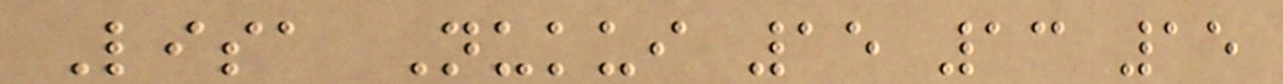Lisa Nukui 15 13 15
